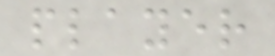player
